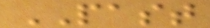PAST
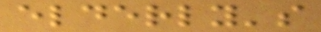elderly's
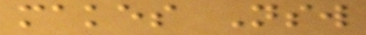makes Nsw
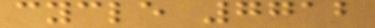cycle 7712
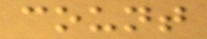count
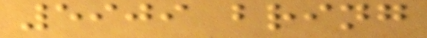5909 bring
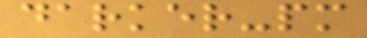darker-pm
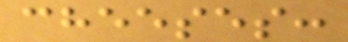cheeses:
